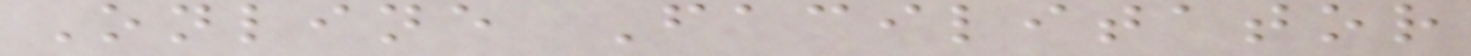Online Facilitator
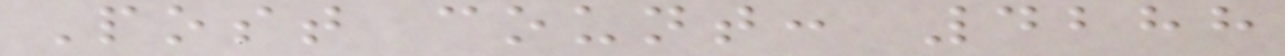Post count: 4288
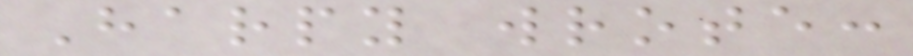Harpy wrote:
